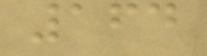164
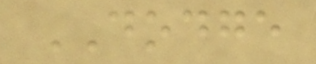DODGE
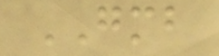GMB
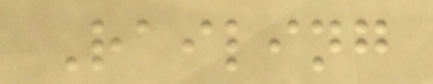Railing
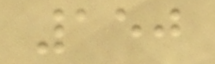150
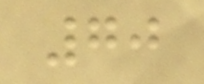70
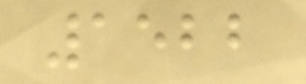1522
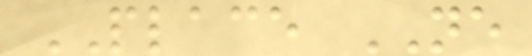PLACE NE
